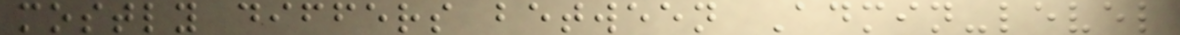mostly differs between Admin-level
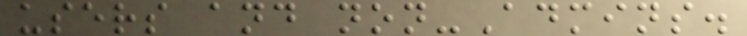users and non-Admins.
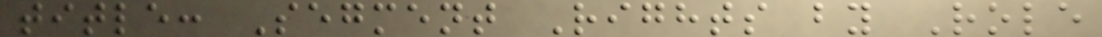title: Segment Rights by Role
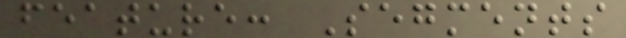feature: Segments
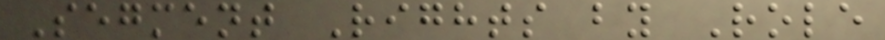Segment Rights by Role
